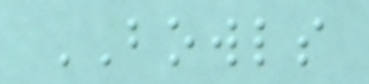BOWLS
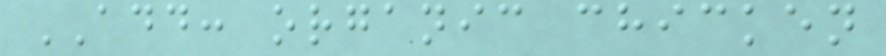ADD: organic chicken
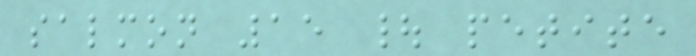salmon 15 | petite
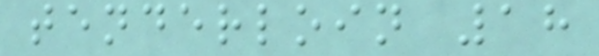tenderloin 18
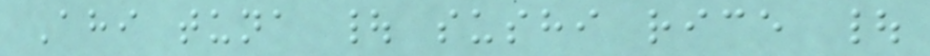Ahi tuna | sushi rice |
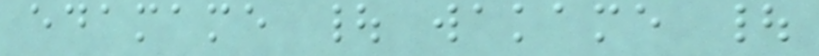edamame | wakame |
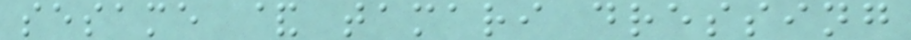sesame & tamari dressing
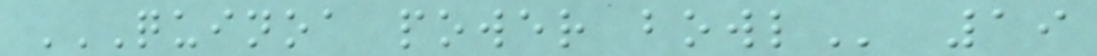QUINOA POWER BOWL 19
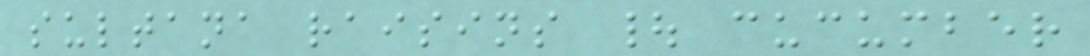sultana raisins | cucumber
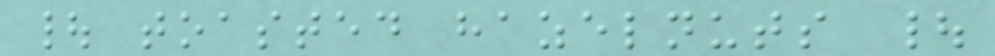| toasted hazelnuts |
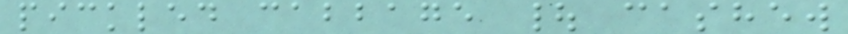pickled cabbage | cashew
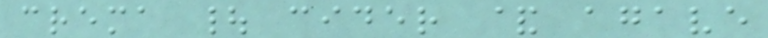crema | cider & agave
